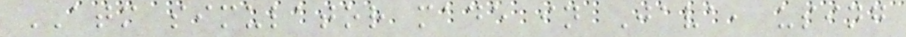ATM simulator made in Java, using
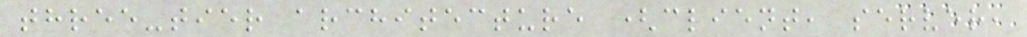three-tier architecture (client, server,
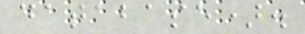database).
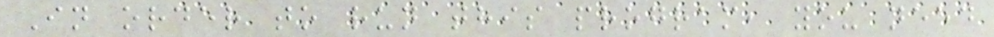In order to run this program, you need
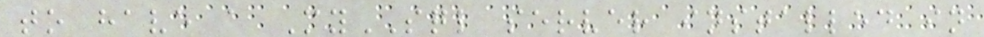to have a MySQL server installed in
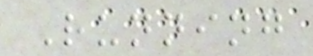Running
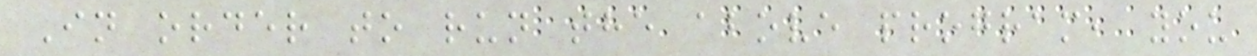In order to run the above program, you
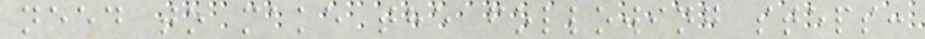need to make the following steps:
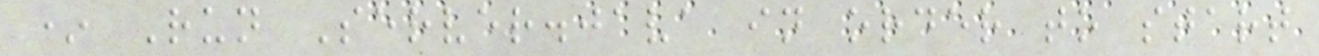* Run Server.java in order to start
